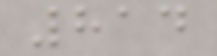814
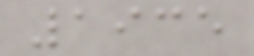1935
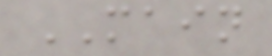MAIN
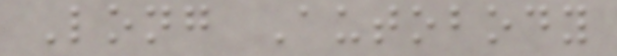Long Autobody
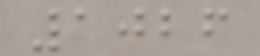1026
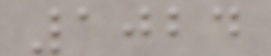1024
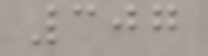307
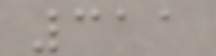311
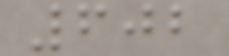602
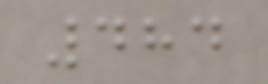484
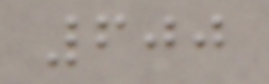600
